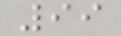99
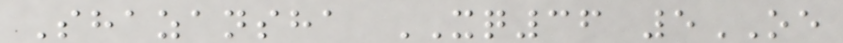Shazansha XQ36 5OE
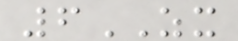6ZX
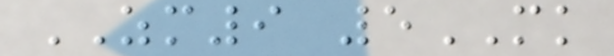ZM9 5MK
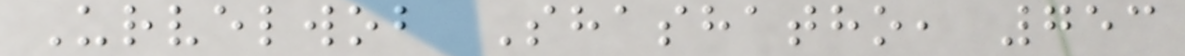Urvelwob Shashatho, 753
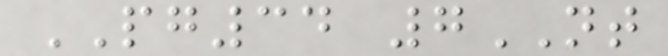PG34 7NT
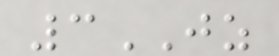3JZ
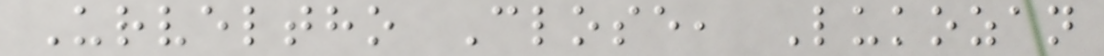Urveltho Close, Lukozan
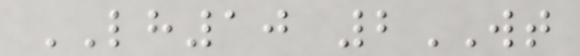LH10 2WT
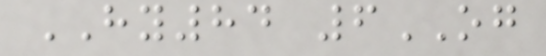HY84 6OG
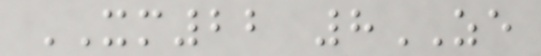XM22 8ZE
